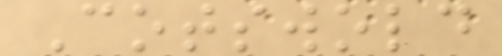Cotswold
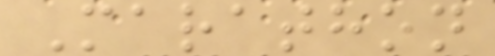Marathon
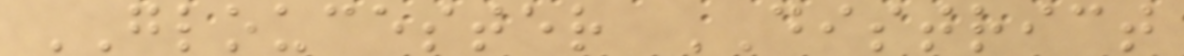GLOUCESTER DISTRICT
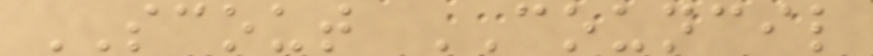SCOUT COUNCIL
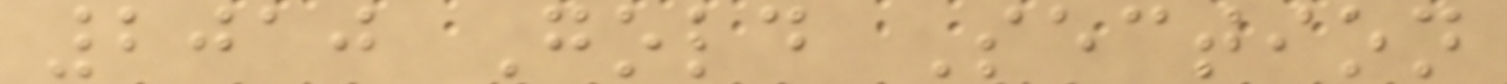2010 Gold Section
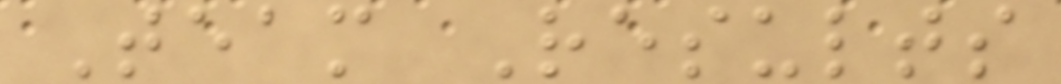Team Results
